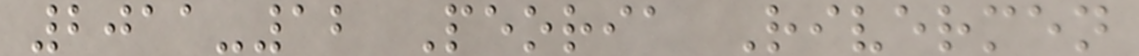2011-12 Peoria Rivermen
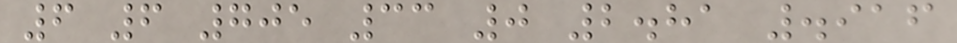6 6 705 33 0 2.81 .916
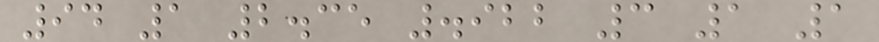94 1 2.35 .922 3 1 1
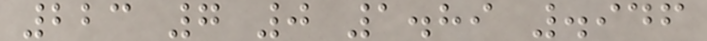223 7 0 1.89 .946
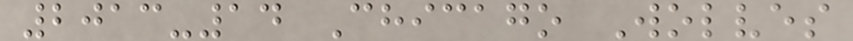2013-14 Chicago Wolves
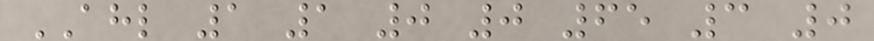AHL 1 1 0 0 65 3 0
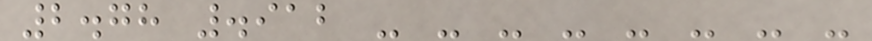2.78 .912 - - - - - - - -
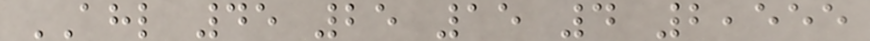AHL 45 25 15 4 2,555
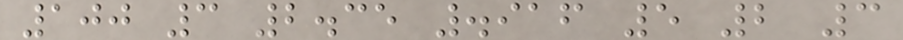100 3 2.35 .916 5 2 3
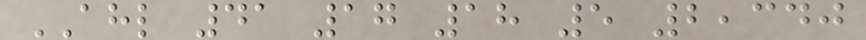AHL 41 17 18 5 2,340
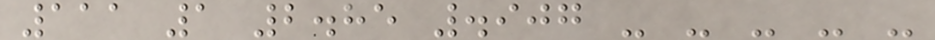111 1 2.85 .907 - - - - -
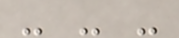- - -
